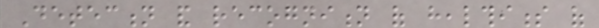Detection and recognition of healthiness of
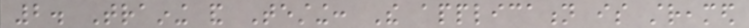2. Training and Testing: The application is streamed
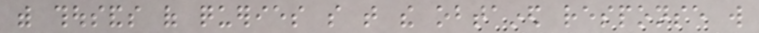with thousands of queries so that the obtained response will
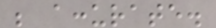be accurate.
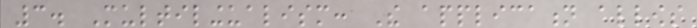3. Multilingualism: The application allows
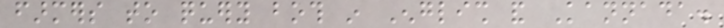farmers to query both in English and Kannada.
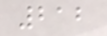212
